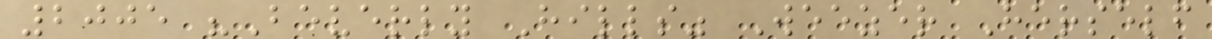2005 "Beverly Hills" Weezer Herself
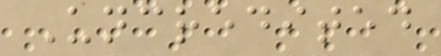Uncredited
